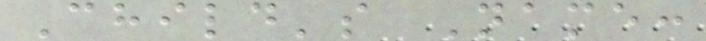Child's Name:
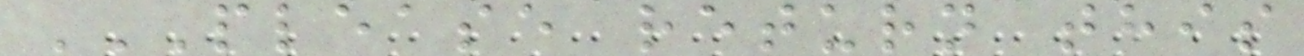PLEASE RETURN THIS
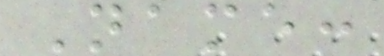Name:
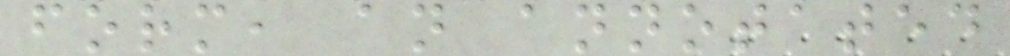form, an annotated
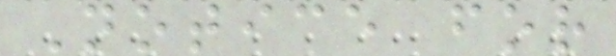Notice for
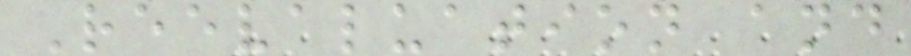Reevaluation and
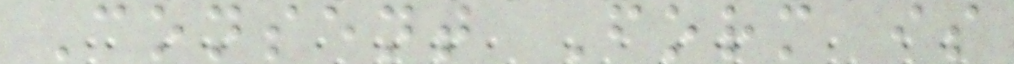Consent Form is
